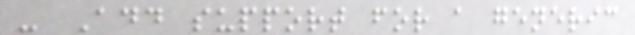- Add support for a generic
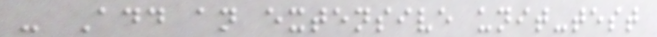- Add an extensive unit-test
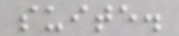suite.
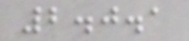2.0.1
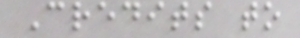Credits to
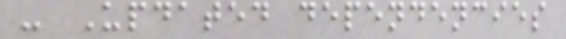- Updated dependencies
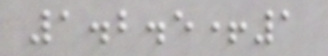1.2.5+1
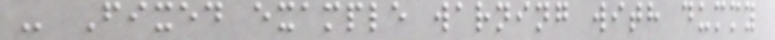- Fixed example warning with dummy
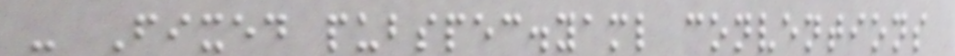- Fixed pubspec.yaml conventions
